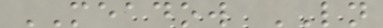MEADOW LN
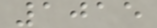1015
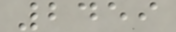2459
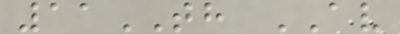11TH AV
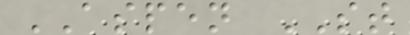ASPEN ST
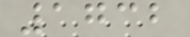1732
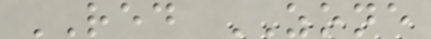RED ZONE
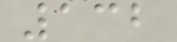132
